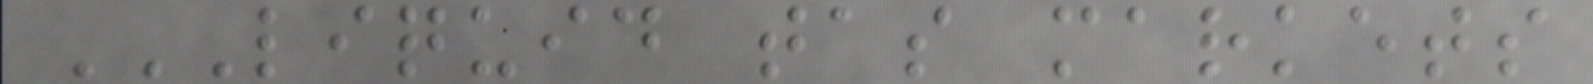LIQUID TAS MARKETS
